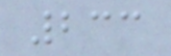233
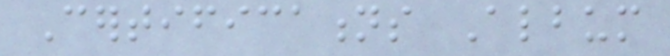Certifications Album
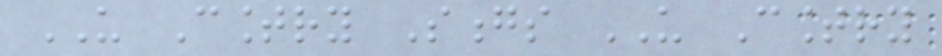US Country Songs US Country
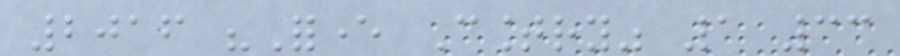2016 "Forever Country" 1 33
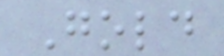Gold
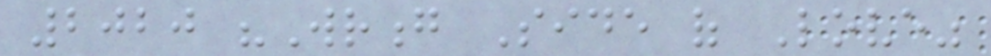2020 "Wrong Side of Love"
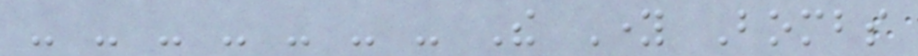- - - - - - - The Young Bombs
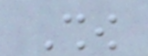Show
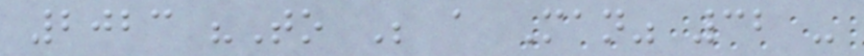2023 "To Be a Man" 32 -
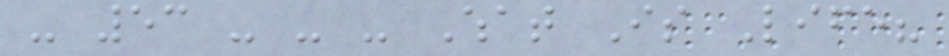- 53 - - - What Is Life?
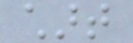chart
